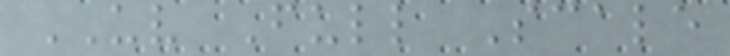UV Full Scale
